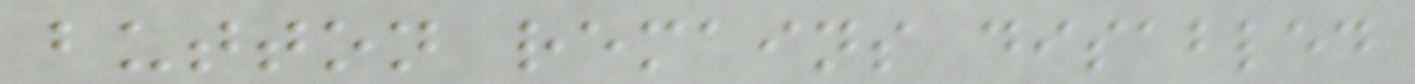button remains disabled
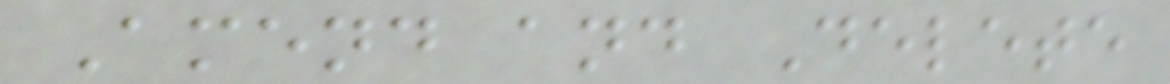Amend and Delete
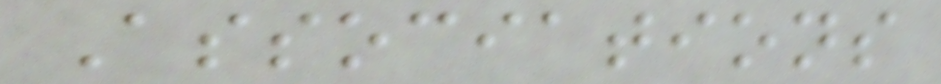Associations
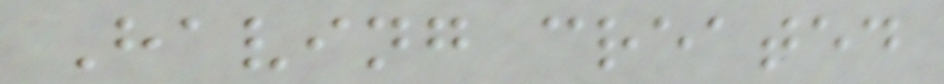Having created
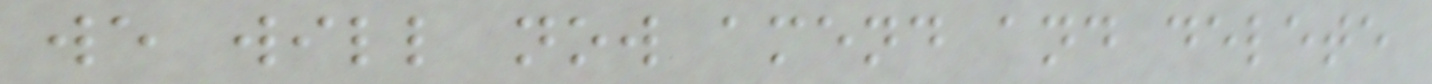we will now amend and delete
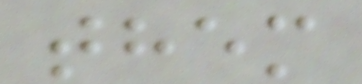them
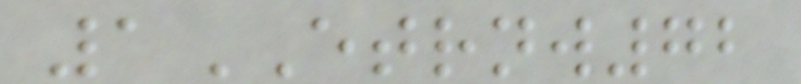1ETRNW72
